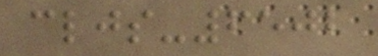cljs-6502
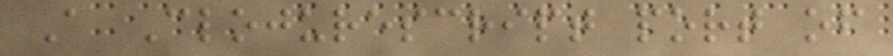A Clojurescript port of
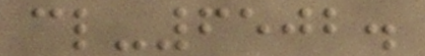cl-6502.
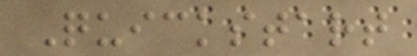Quickstart
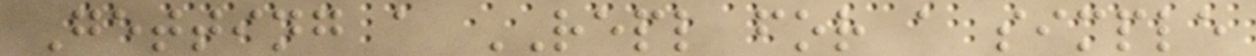Getting a REPL for a simple
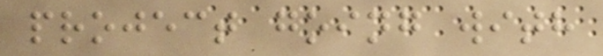project going with
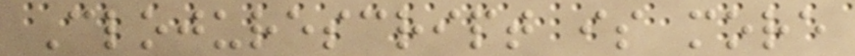Clojurescript is more
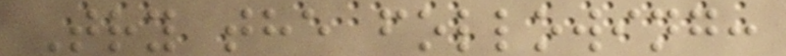Try the following:
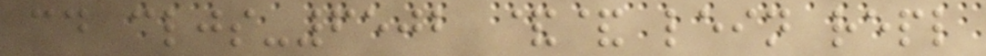cd cljs-6502 && lein repl
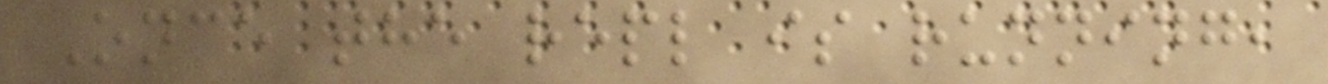Once the repl is running,
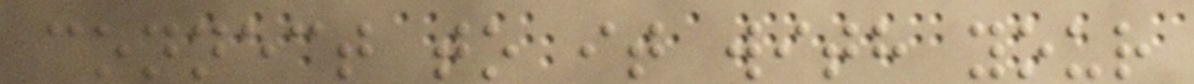connect to it with your
